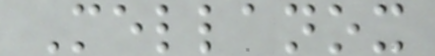Mellanox
